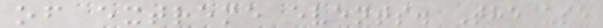of extreme events. The use
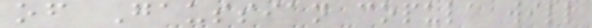of Gaussian copula will
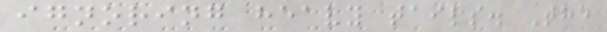ignoring heavy tails. The
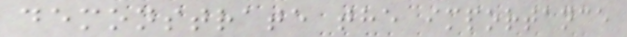demonstrate the importance
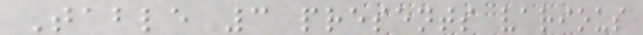Table 3 presents various
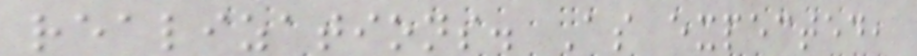realizations. As expected,
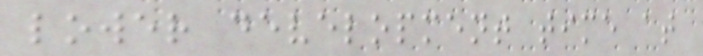lower development time at
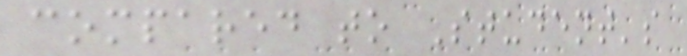compared to Student's
